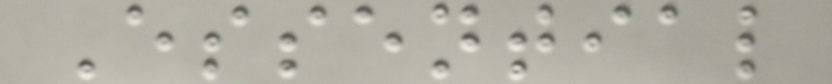Essential
